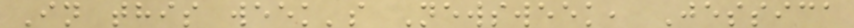In this week's Newsweek, Jessica
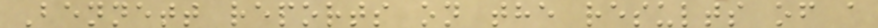Bennett reports on the results of a
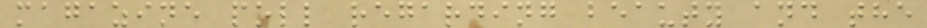magazine poll regarding beauty and the
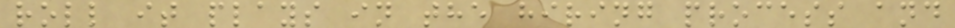roll it plays in the hiring process and
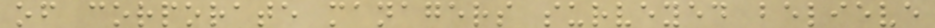of corporate managers surveyed believe
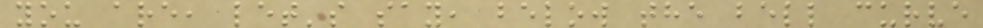you are, let's say, below the bell curve
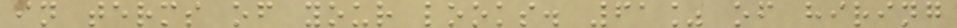in terms of your looks. 61% of hiring
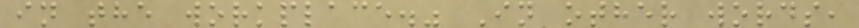in the workplace." In other words,
